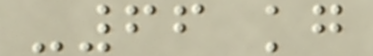-66 kg
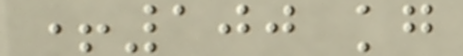+100 kg
